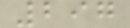297
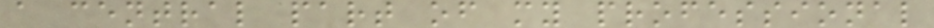a central part of my professional
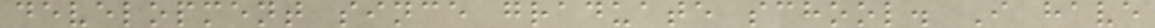development since graduate school. I have
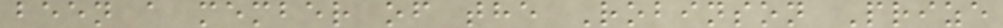been a member of the Robinson Prize
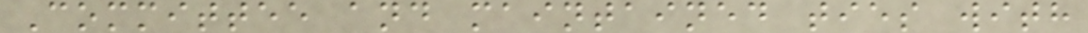Committee and maintained ties with
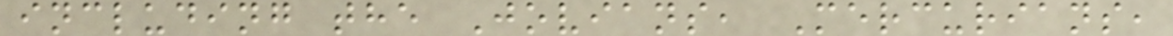including the Jovians, Mercurians,
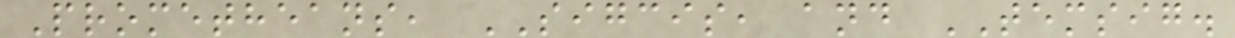Prometheans, SIGCIS, and TEMSIG.
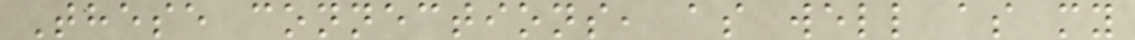These connections, as well as my
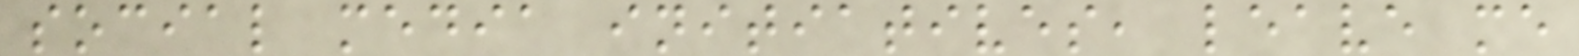social media initiatives, leave me
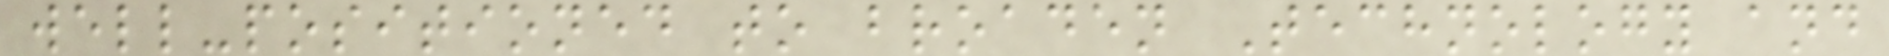well-positioned to broaden Technology and
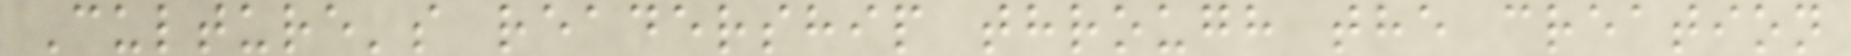Culture's readership through the creation
